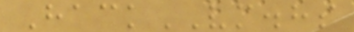HackVM.hs
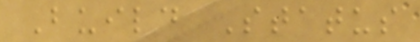Build Status
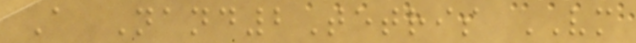A Nand2Tetris VM
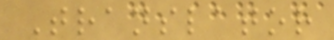Translator
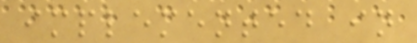implemented in
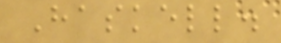Haskell.
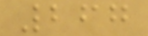267
